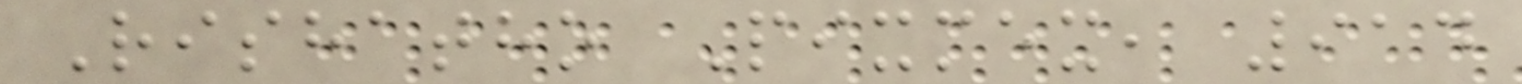Rishatho Pixmex, 914
